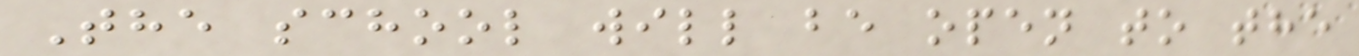The school will be open to the
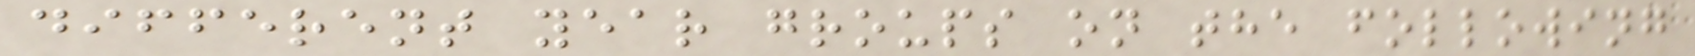different year groups on the following
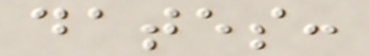dates:
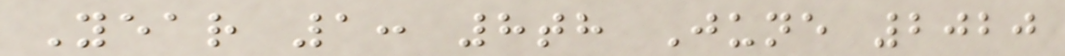Year 1: 8th June 2020
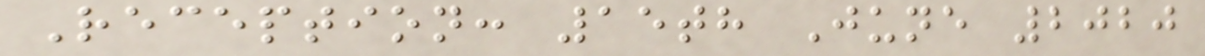Reception: 15th June 2020
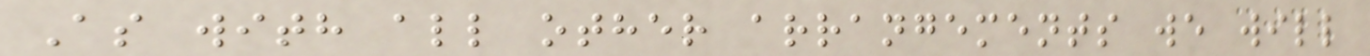As with all other arrangements we will
